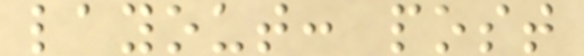layout: post
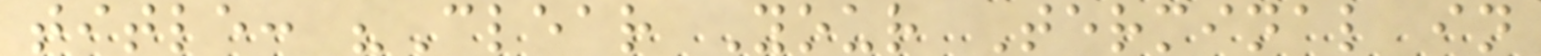title: "Clear Your Terminal in
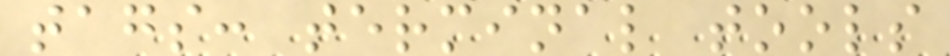tags: terminal tools
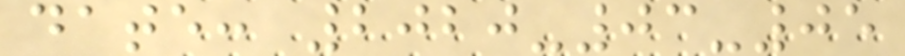date: 2020-03-05
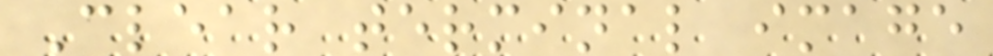Clear terminal image
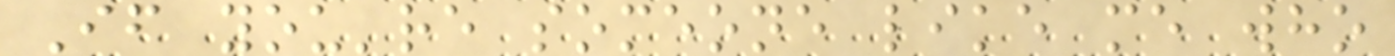If you're someone like me who
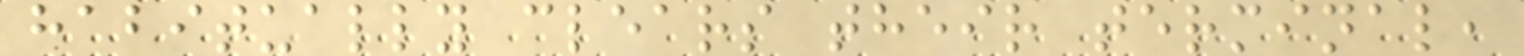habitually clears their terminal,
